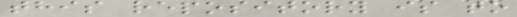this repository is to
